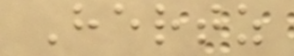Hertz
